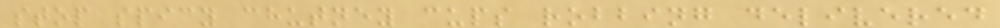stop spicy chutney cups robbing delivered
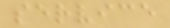service
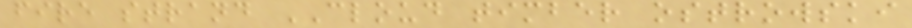fire strand CLOUD timber ostrowski
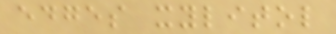edges xylitol
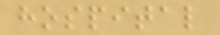hospital
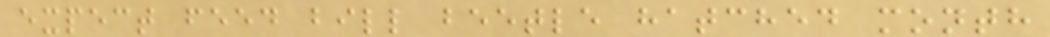expect feed bill beetle hatched month
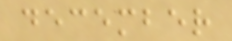december
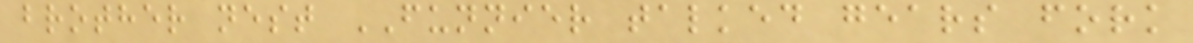brother nest FUNNIER talked gears fork
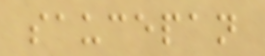saucepan
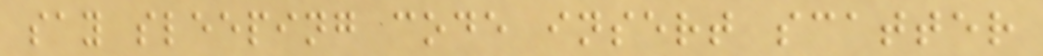say sleeping code insert scatter
